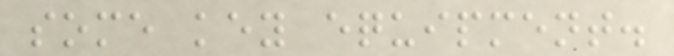some key equipment.
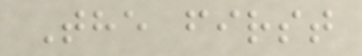The first
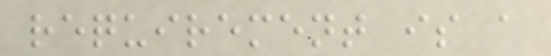requirement is a
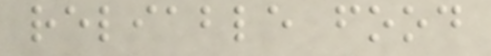reliable food
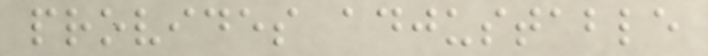provides adjustable
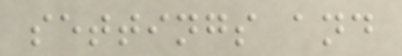settings and
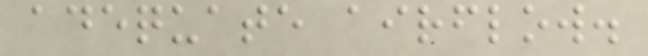adequate airflow.
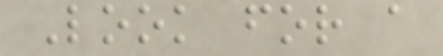Look for a
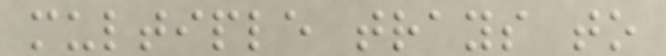multiple trays to
